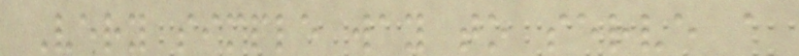Very simple way to serve a
